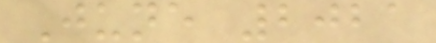June 2021
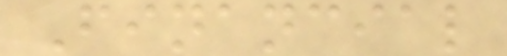Financial
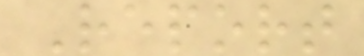Report
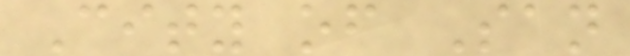City of San
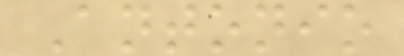Antonio
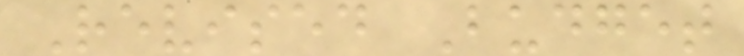Revised Budget
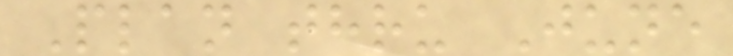Plan thru June
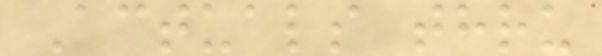Actuals thru
